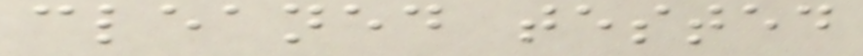cleaned tested
